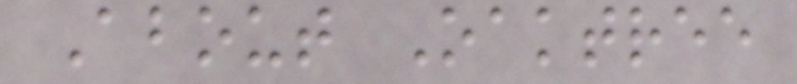About Oaktree
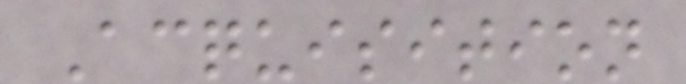Acquisition
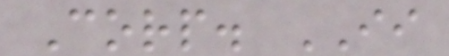Corp. II
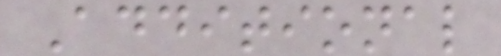Additional
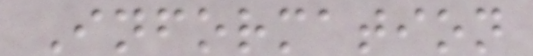Information
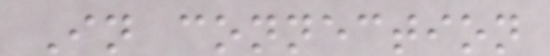In connection
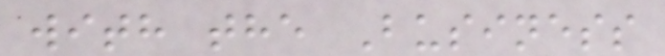with the Business
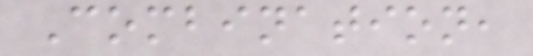Combination,
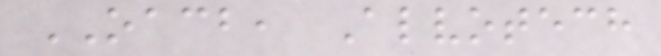OACB, Alvotech
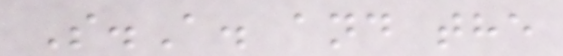S.A. and the
